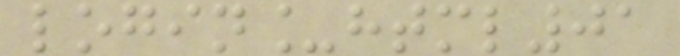login_html01
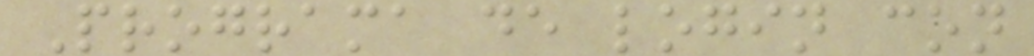Programa de login con
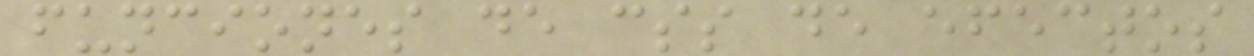funciones de css de efectos
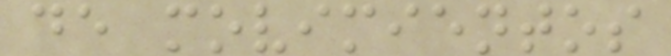de movimientos
